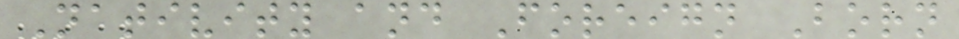Nativity and Foreign Born
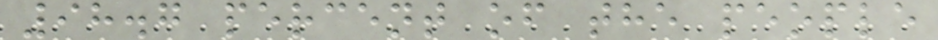98.7 percent of the people
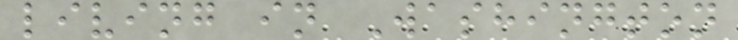living in Washington
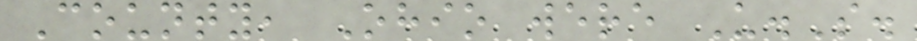County, Ohio were U.S.
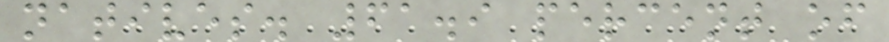natives. 61.9 percent of
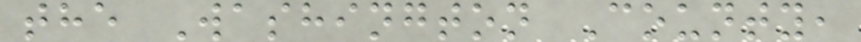the Washington County,
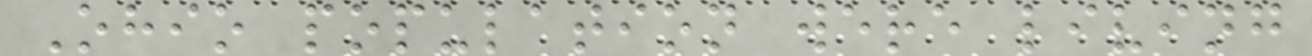Ohio population were living
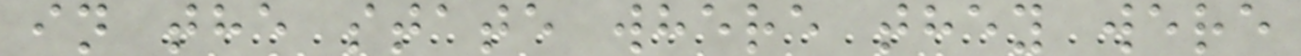in the state where they were
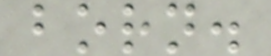born.
